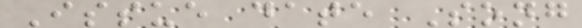Issue date Song
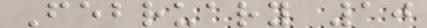February 10
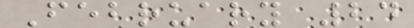February 24
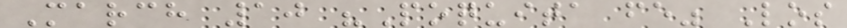March 10 "Poquita fe" Los
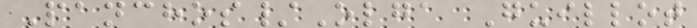Panchos/Olga Guillot
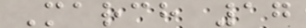March 17
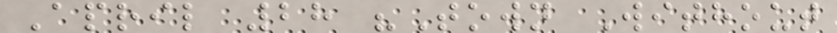April 28 "Town Without
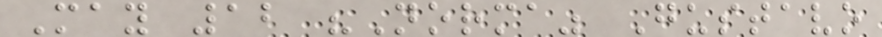May 12 "Norma" Gustavo
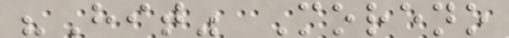"Hit" Moreno
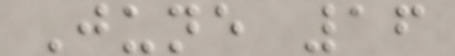June 16
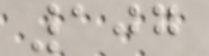107
